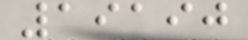19190
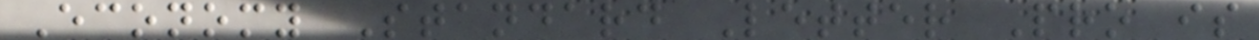Economy Standard Letter Pro is
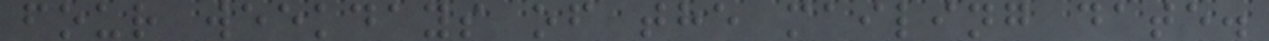four weekdays of the mailing date.
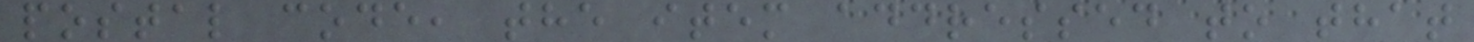postal code, the item addressed to that
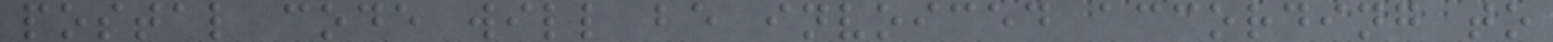postal code will be invoiced according to
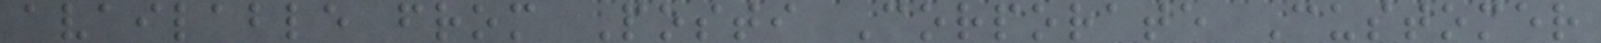available from Posti Corporate Customer
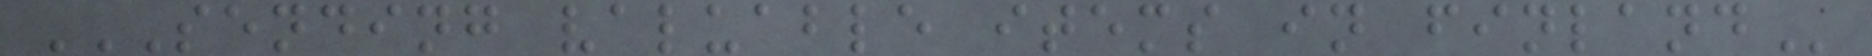SENDING VALUABLE ITEMS IN FINLAND
